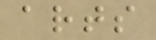arts
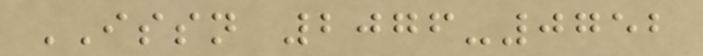ISSN 2076-0752
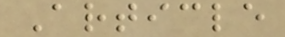Article
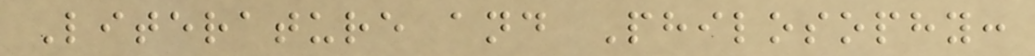Literature and Philosophy:
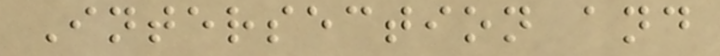Intersection and
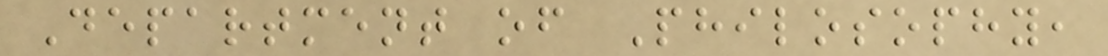Department of Philosophy,
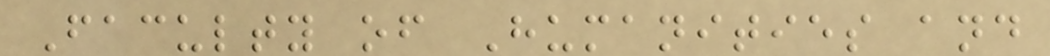Faculty of Humanities and
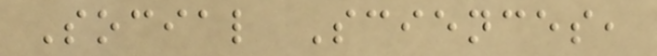Social Sciences,
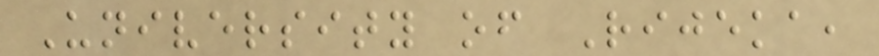University of Rijeka,
